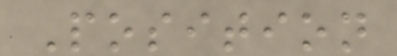Position
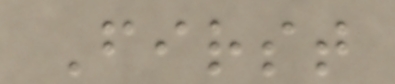First
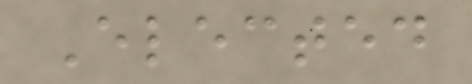Elected
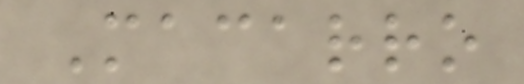Macarro
